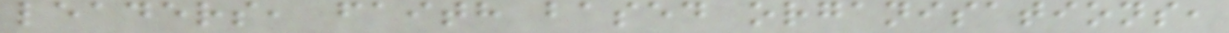leaders, faith based organisations,
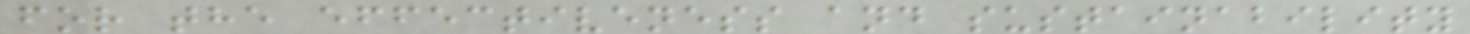for the effectiveness and sustainability
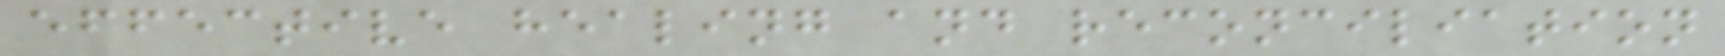effective healing and reconciliation
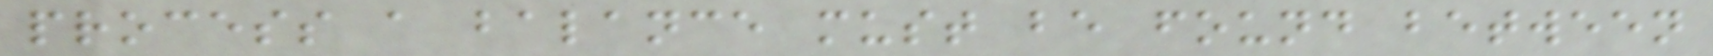process a balance must be found between
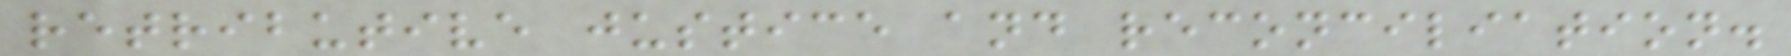retributive justice and reconciliation.
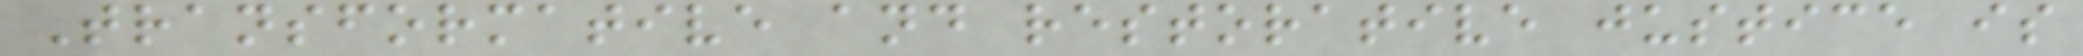Transformative and restorative justice is
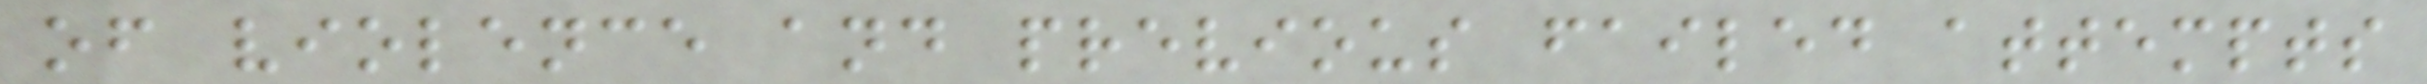of violence and previous failed attempts
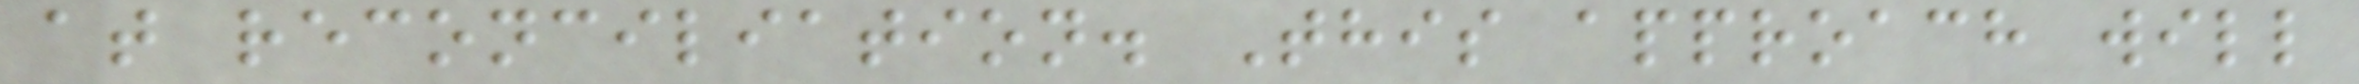at reconciliation. This approach will
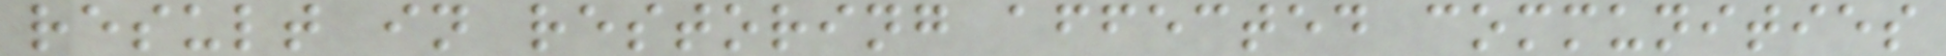result in restoring affected communities
